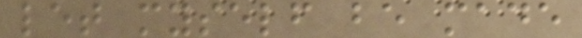let myself be made
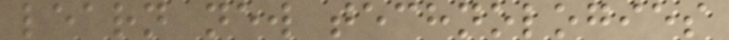learn new technologies
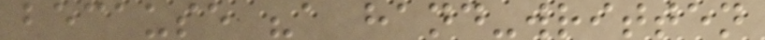because "a hand-written
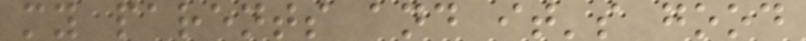my parents and it's good
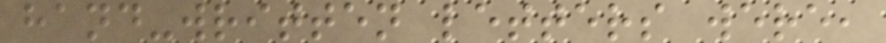hand-written letters were,
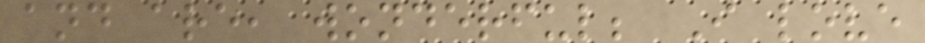and are, wonderful; I love
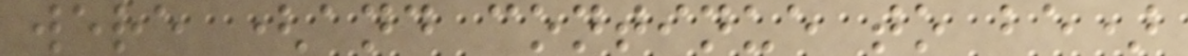were (and continue to be)
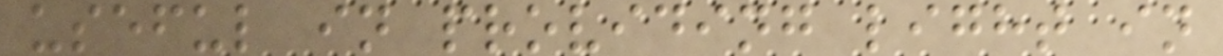useful in providing light in
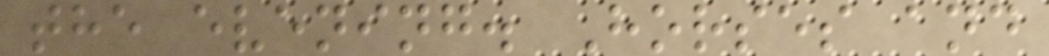the evening. Horses and
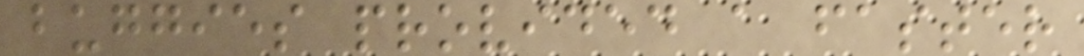buggies provided a faster
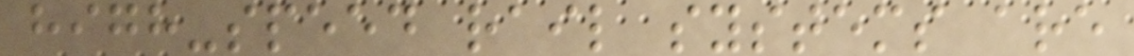high-speed rail systems are
